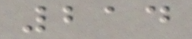214
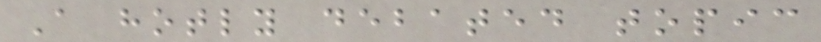A hotly debated topic
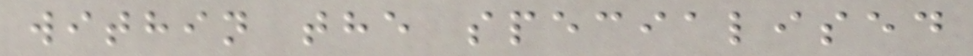within the specialised
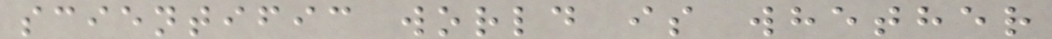scientific world is whether
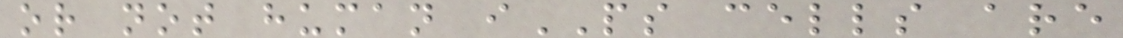or not human iPS cells are
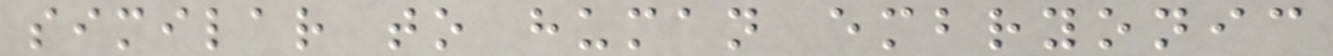similar to human embryonic
